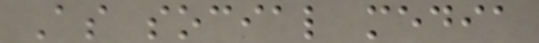As social media
